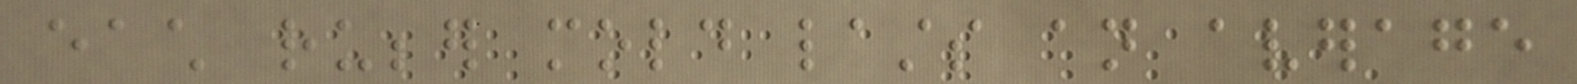each rubber mold lasts an average
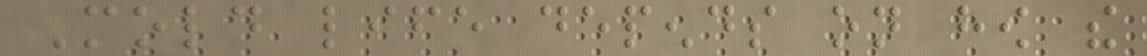Mold life depends on how the
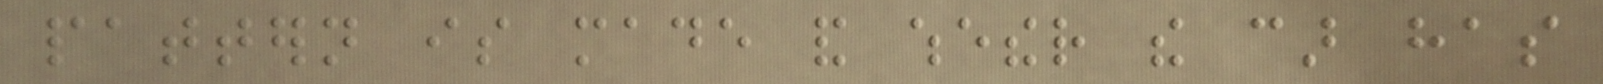pattern is made and whether the car has
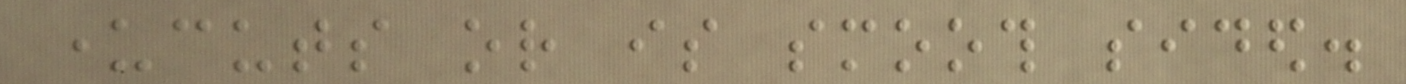undercuts or is smooth sided.
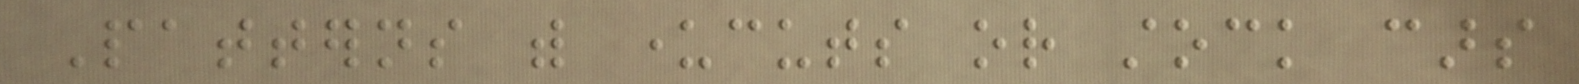Patterns with undercuts or stock cars
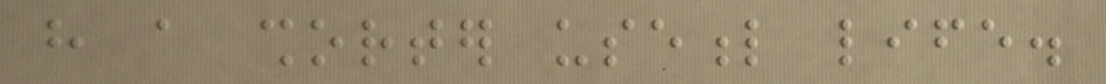have a shorter useful life.
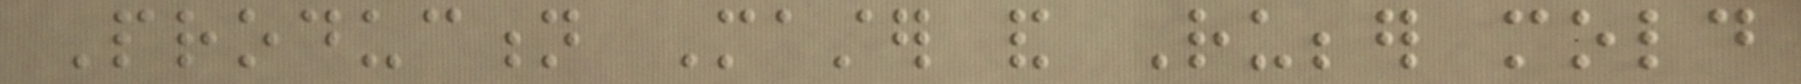Production Master and Rubber mold
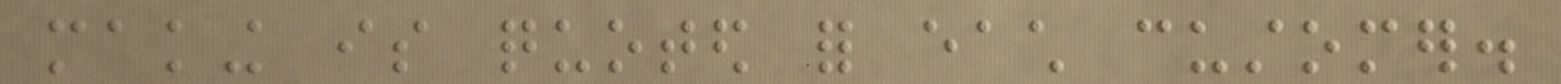making is quoted for each customer.
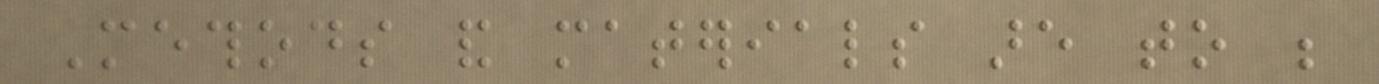Methods and materials are to be
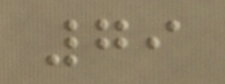79
